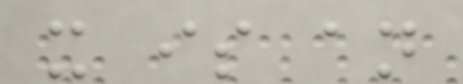it is an
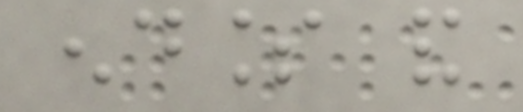endless and
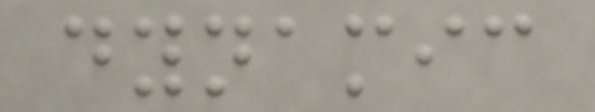dynamic
